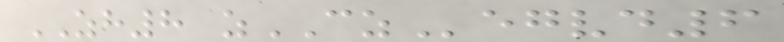ZH8 zCZegvd6
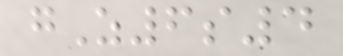gZ6s4
